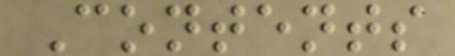Contents
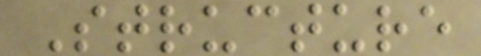Structure
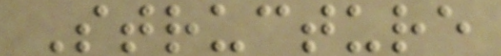Structure
